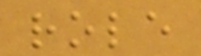role
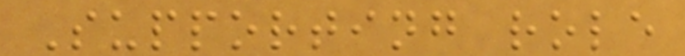Supporting role
